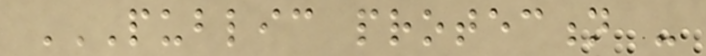PUBLIC PROTECTION -
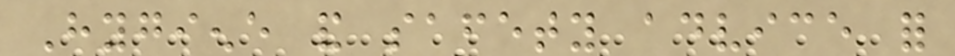Hygiene and safety advice for
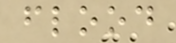flood
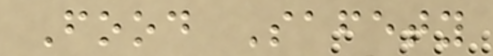Food Safety
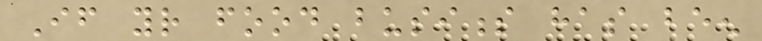If your food business has been
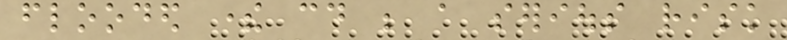flooded there could be a serious risk
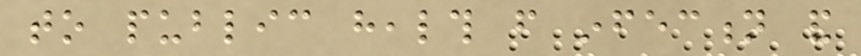to public health from infection and
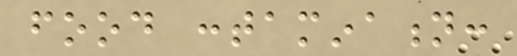food contamination:
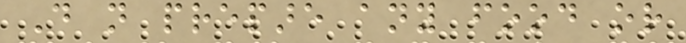Do not prepare any food or
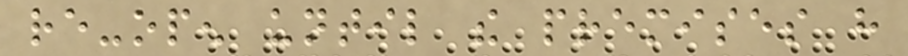re-open until the premises have
